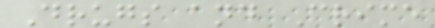Drugs and Crime
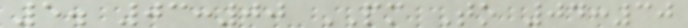5. 03:00 PM To 04:30
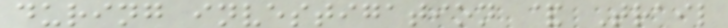during investigation & Trail
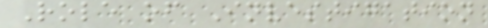Role of Investigation
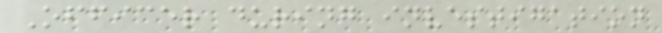Officer during investigation
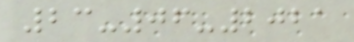23-06-2021
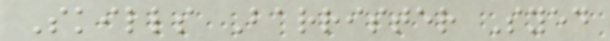Skills Barrister Syed
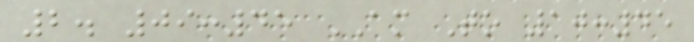2. 09:45 AM To 10:45
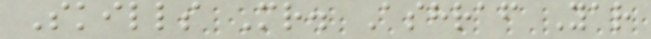Skills Mr. Ashraf Yar
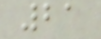21
